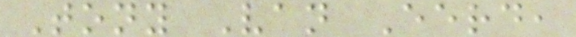Tony Van Eerd,
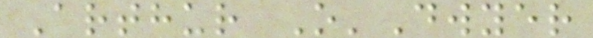Arthur O'Dwyer
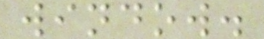window.
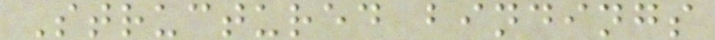Structured bindings
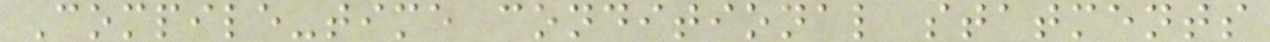Compile-time conditional statments
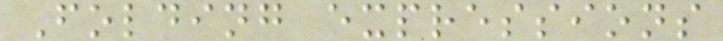Folding expressions
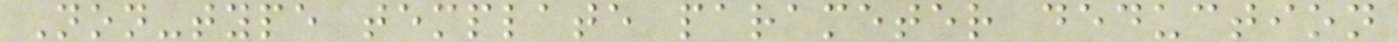Non-type template parameter deduction
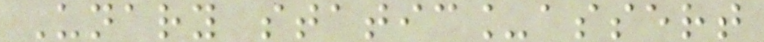Unary static_assert
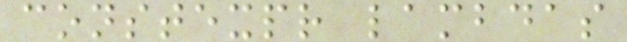constexpr lambdas
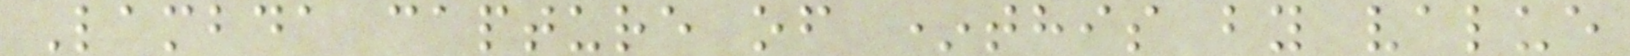Lambda capture of *this by value
